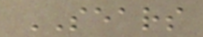SEARS
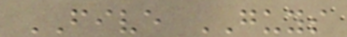FIVE GUYS
